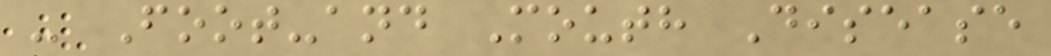- Foot-and Mouth Disease
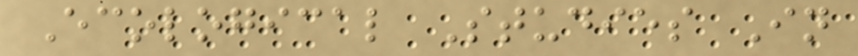Ecological Studies In
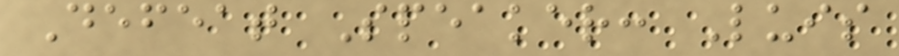Defeat Speaker: Luis
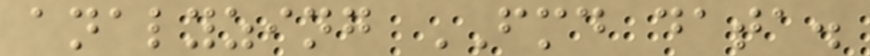analyzing FMD data.
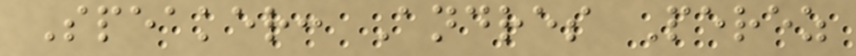Speaker: Andres Perez
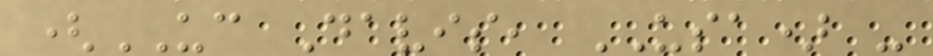(UC Davis, USA) -
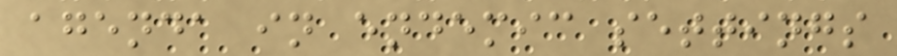agenda in endemic settings
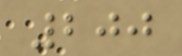200
